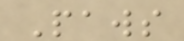Paws
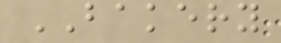BAKERY
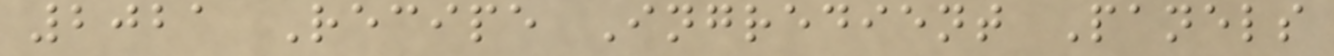2021 Recipe Ingredient Panels
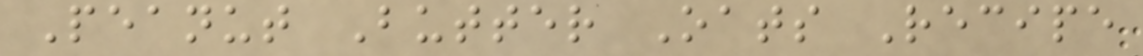Peanut Butter Oats Recipe
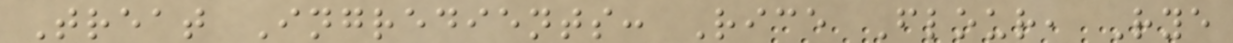Treat Ingredients: Rice Flour, Rye
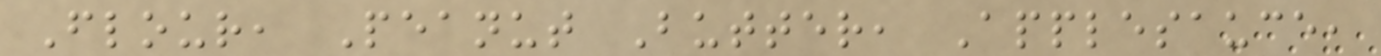Flour, Peanut Butter, Applesauce,
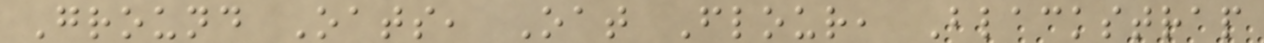Ground Oats, Oat Flour, Blackstrap
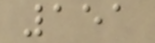151
